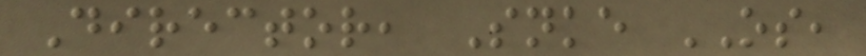Director, Snke OS,
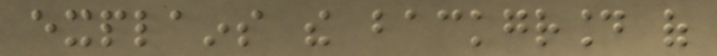explains the background of
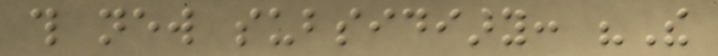this new subsidiary: "The
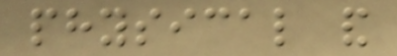physical and
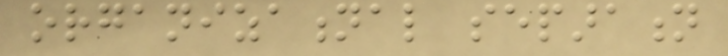organizational separation
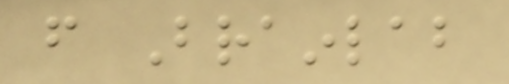from Brainlab
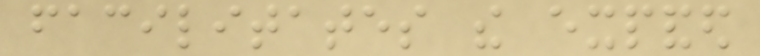facilitates the expanded
